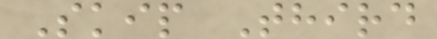Skip Third
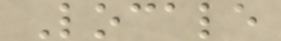Locale
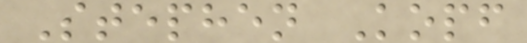Stephen Kopf
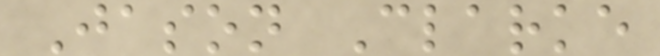Jason Clarke
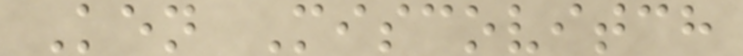Ken Miscovitch
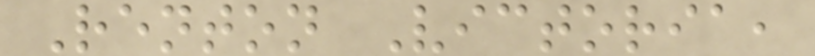Renton Victoria,
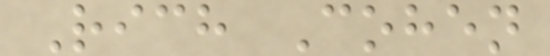Rich Cohen
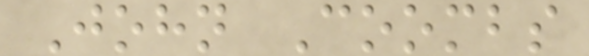John Coombs
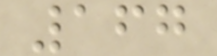167
